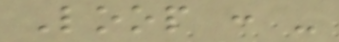Loop : -
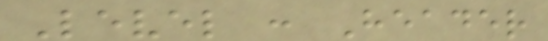Level : Header
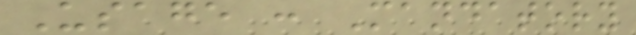Usage : Mandatory
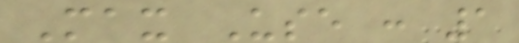Max Use : 1
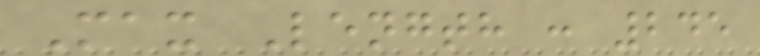Max Length : 245
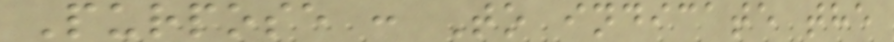Purpose : To indicate the
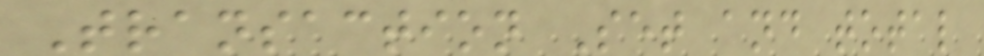Transaction Set and total
